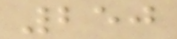250
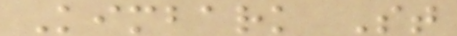Kimbark St
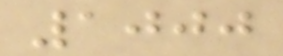1000
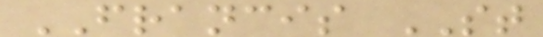FRANCIS ST
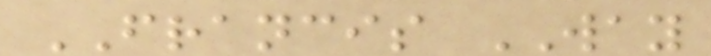FRANCIS WAY
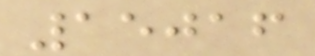15016
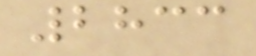2833
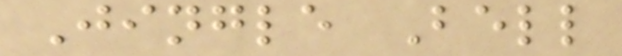Jingle Bell
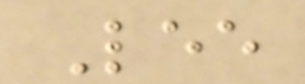Lee
